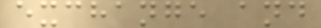exchange and
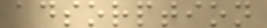adsorption
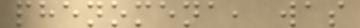phenomena, was
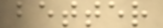better
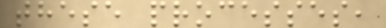these processes,
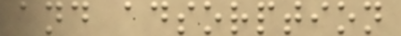and adsorption
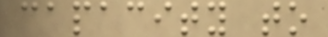capacity to
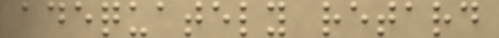adequately retard
